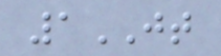1JT
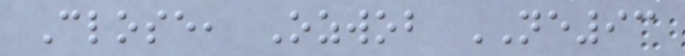Close, Ozwob NE93
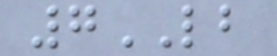7LB
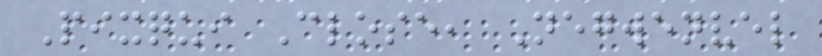Pixqui Close, Negwenvel
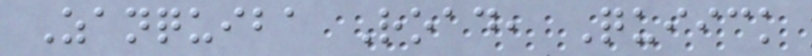Zanquiba Road, Quiick
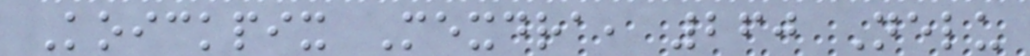Koickpix Mexdra, 260 Nelu
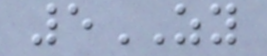5ZY
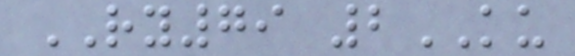RY79 2KU
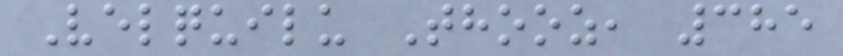Velquilu Thooz, 385
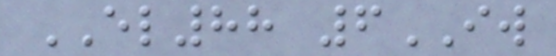EL88 6IW
